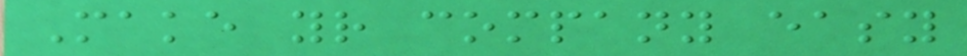Make your company easy
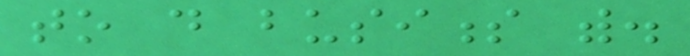to do business with.
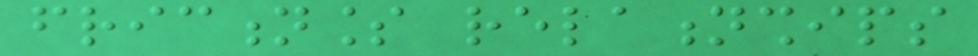frictionless relationships
